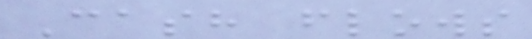Cash flows
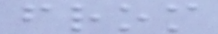from
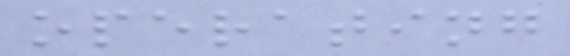operating
